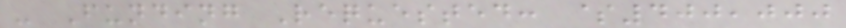- Funding Requested: $400,000
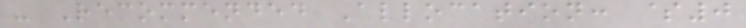- Recommended Allocation: $0
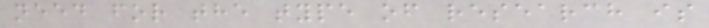need for the type of research is
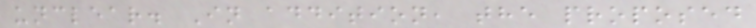unclear. In addition, the proposed
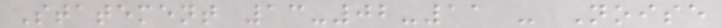Statement 13-02-11 - Noise
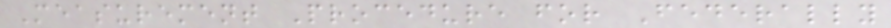Measurement Procedure for Federally
